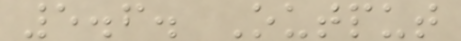5.6. Output
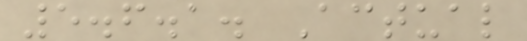5.6.1. Actual
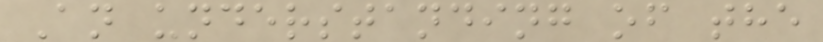An understanding of the
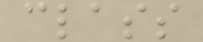class
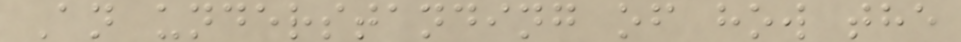An understanding of how the
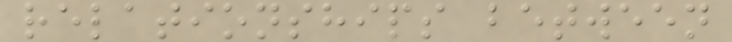relationships between
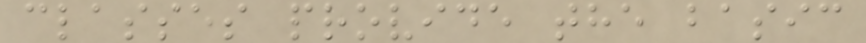classes provide the basic
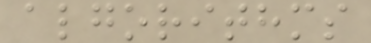algorithms
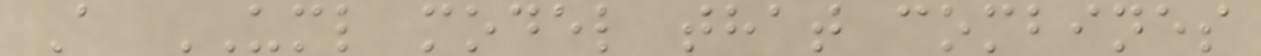A UML model that combines
